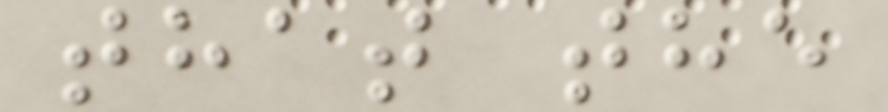that the
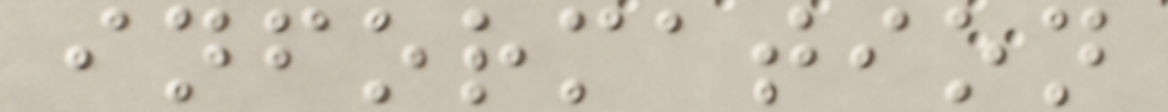information
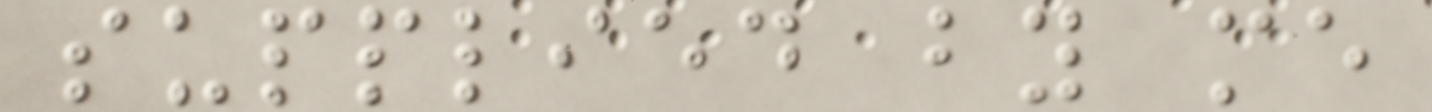supplied by me
